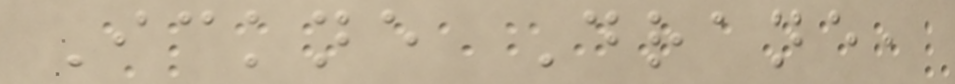Ickne Drane,
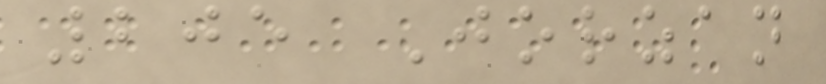205 Jorzan
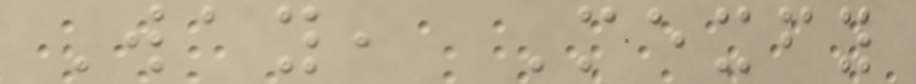Way, Mexfy
